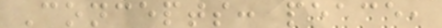Concepts: peace,
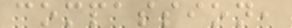compassion,
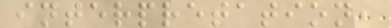interpretation,
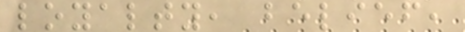loyalty, belief,
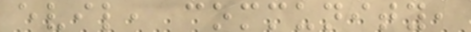evil, community,
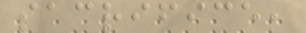sacrifice,
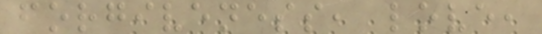forgiveness, love,
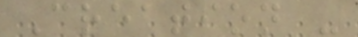Creation -
